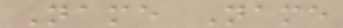Name Name
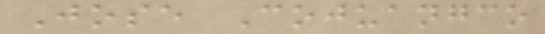Jose Cojuangco
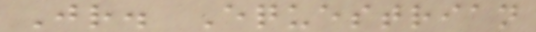Jr. Equestrian
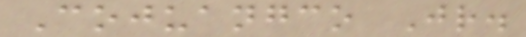Cojuangco Jr.
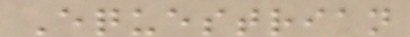Equestrian
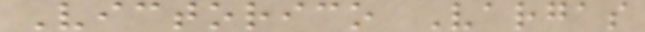Victorico Vargas
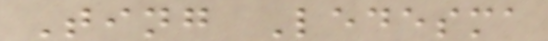Ting Ledesma
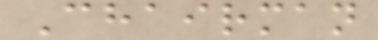Chairman
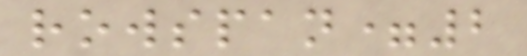rowspan=2
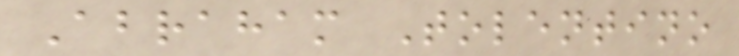Abraham Tolentino
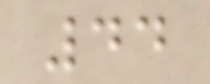44
